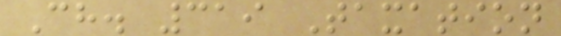Ch. 319 Taxation
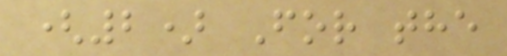(2) For the
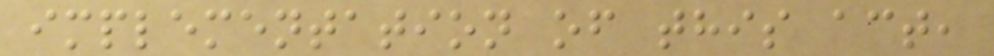implementation of this act,
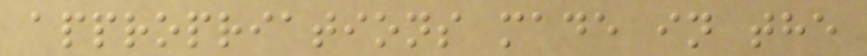appropriations made in the
